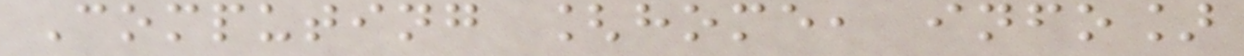Computing [home, info]
